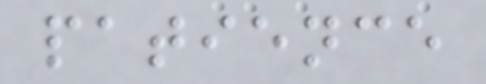patience
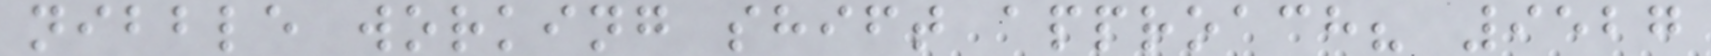nibble working shift approach? 9527
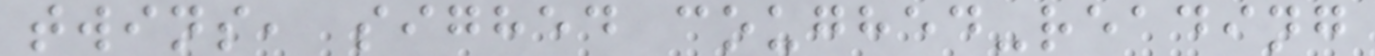twins, sighed coughed-reading
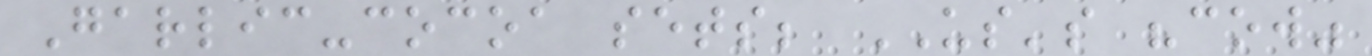Garlic-cocoa sets; US's "cow"
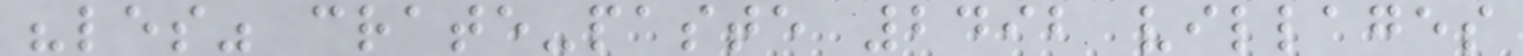"les" crate-paste 2492 villages
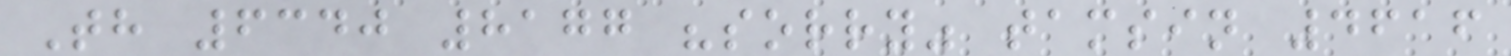Th 6340 8177 "sorry" tamsin 4616
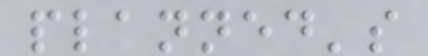planned's
